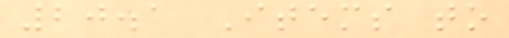20.1 Items to
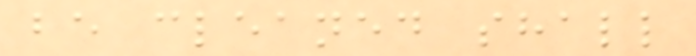be cleaned shall
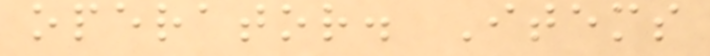operator. Items
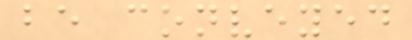be conveyed
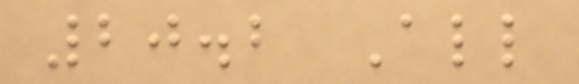20.2 All
